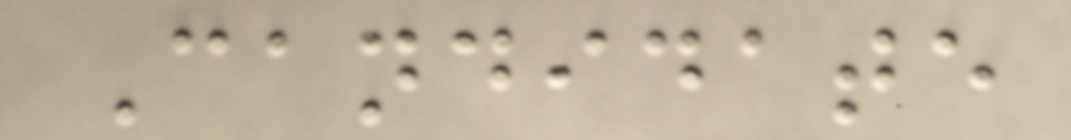Candidate
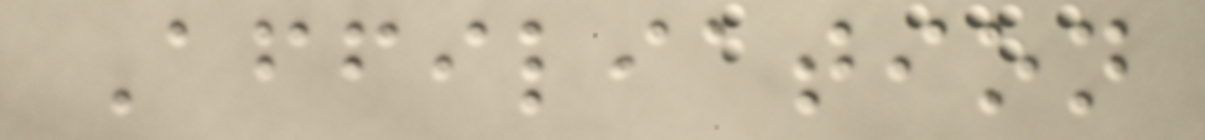Affiliation
